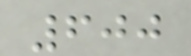600
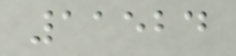11524
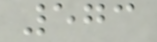573
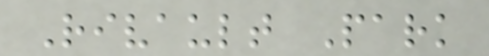Rivault Park
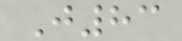J83
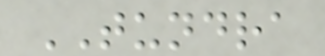TUNDRA
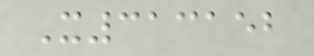X313152
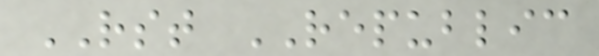RST REPUBLIC
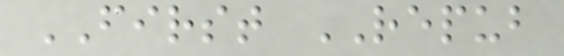FIRST REPUB
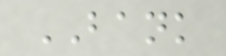BANK
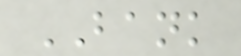BANK
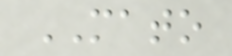MATO
